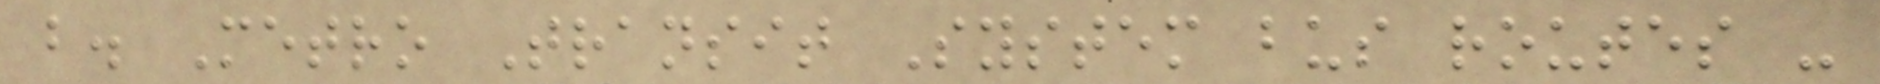b. Metro Transit System bus routes -
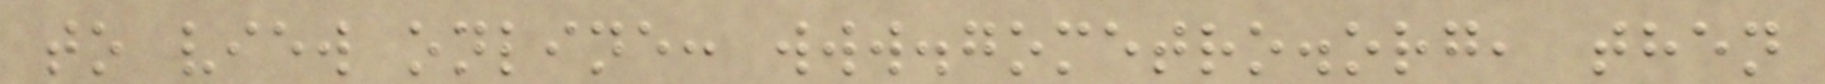to view online: www.gometro.org, then
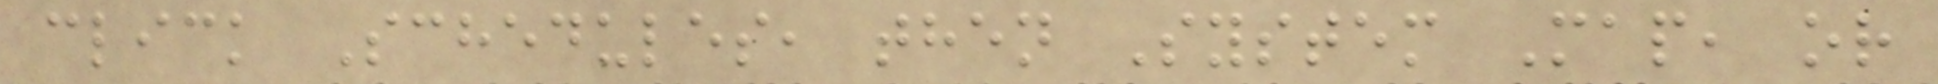click Schedules, then System Map, or
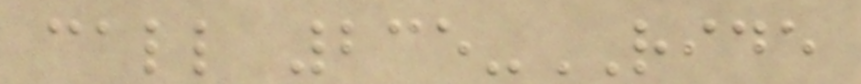call 235-RIDE
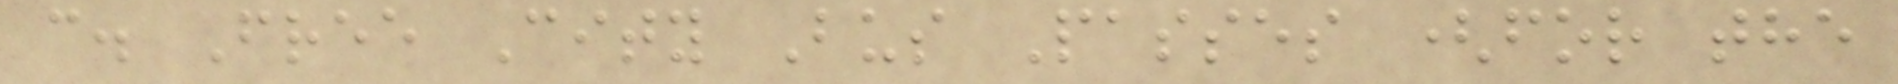c. Free City Bus Passes (for the
